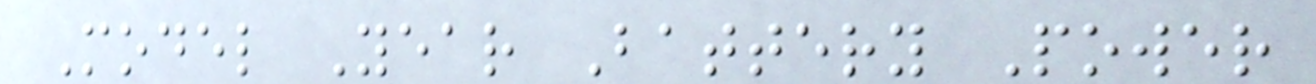Model Year Battery Power
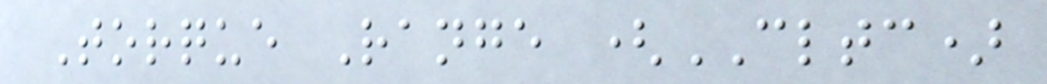Torque Range (CLTC)
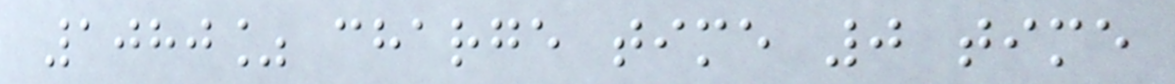1080% charge time 0 time
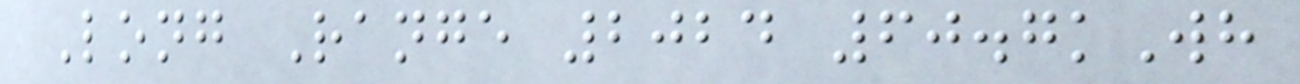Long Range 2024 60.7kWh
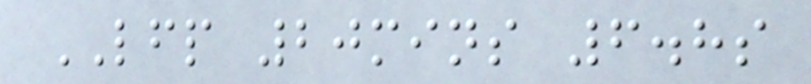LFP 20mins 6.8s
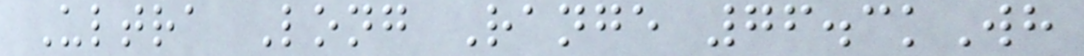Ultra Long Range 76.3kWh
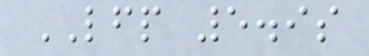LFP 5.9s
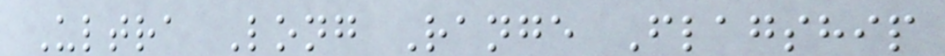Ultra Long Range Flagship
